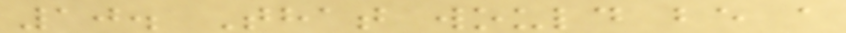10. That would be a
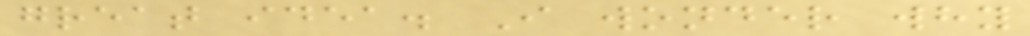great idea. I wonder why
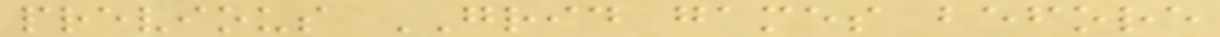previous GRID games before
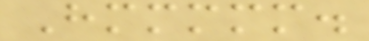Hmmmmm.
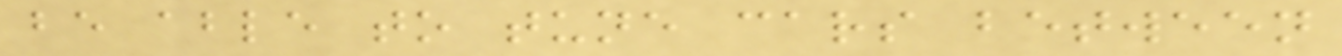be able to tune cars between
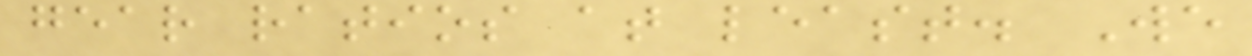gear ratios at least. We
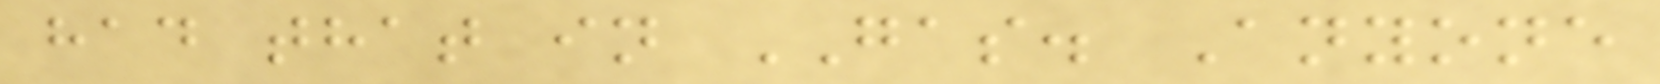had that in GAS. Anyone
